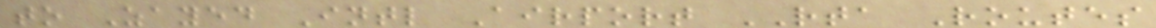to Zayed Intl Airport RTA Routes
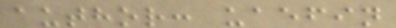author: uaefin
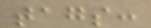tags:
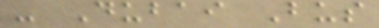- Dubai Bus
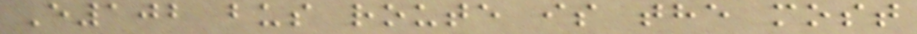E102 bus route is the most
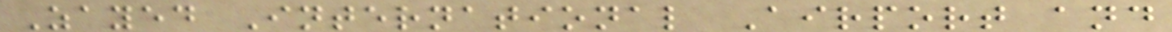Zayed International Airport and
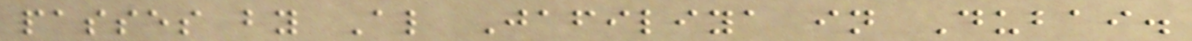passes by Al Jafiliya in Dubai.
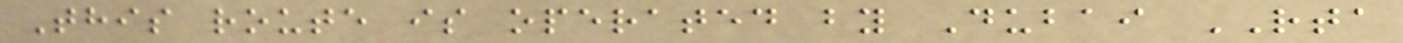This route is operated by Dubai RTA
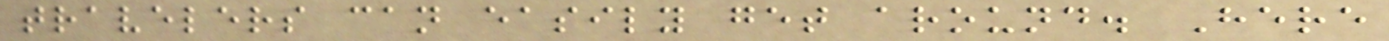travelers can easily get around. Here
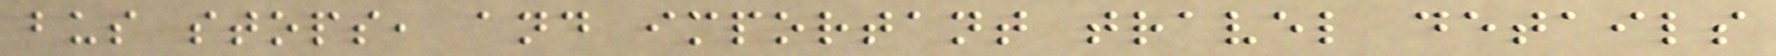bus stops, and important travel details
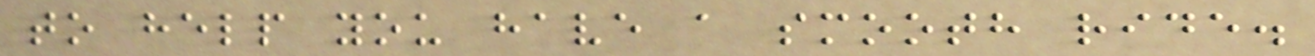to help you have a smooth ride.
